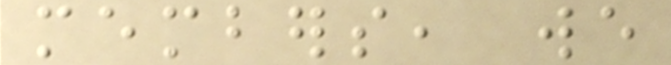members, we
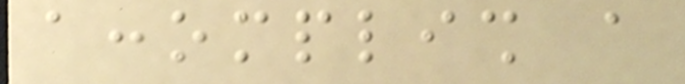accomplish a
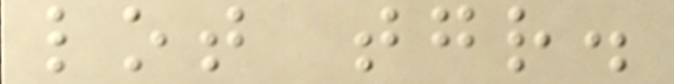lot together.
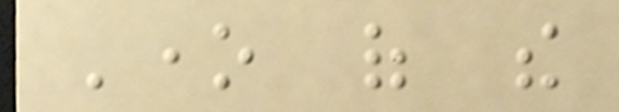One of the
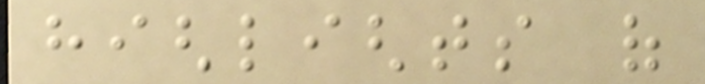highlights of
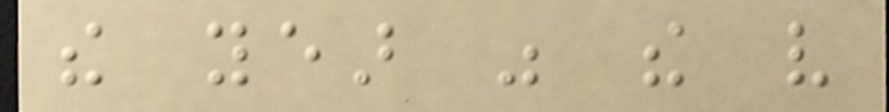the year was the very
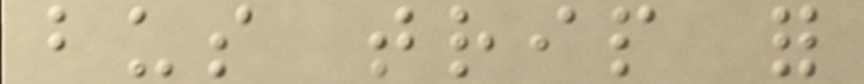bus trip for
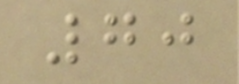70
